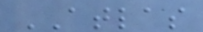ATLAS
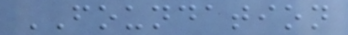FOUNDATION
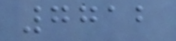7712
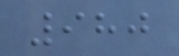980
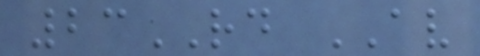23RD AV
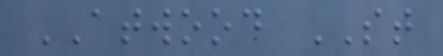ATWOOD ST
